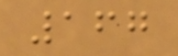167
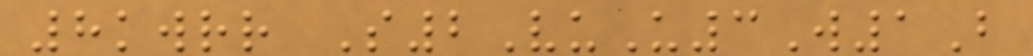8kwrr S2VuU3W1B
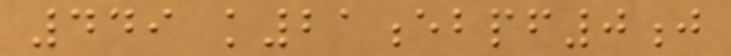449 k21ebpf0j
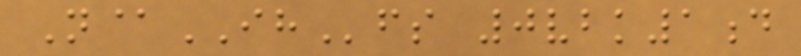N@IHfs 0vbk1d
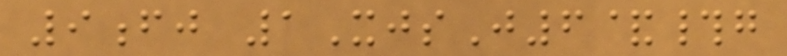9fj 1XjsJ6&#g
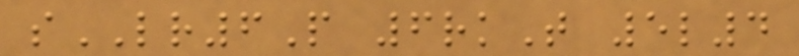sLR6P 6rkT 5l4
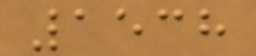1538
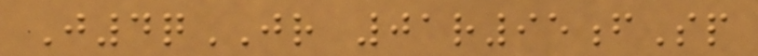J4qJR 01r95fSp
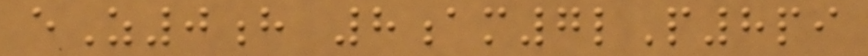eZ0h 8am7lP8pi
